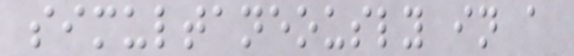simultaneously in a
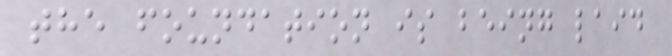the foundation is being laid
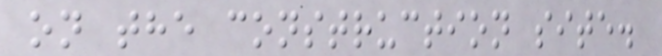on the construction site.
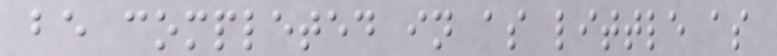be completed in as little as
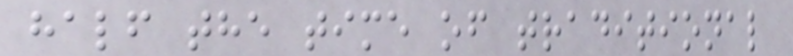half the time of traditional
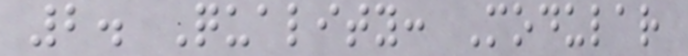2. Quality: Modular
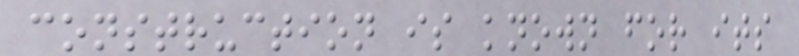construction is known for its
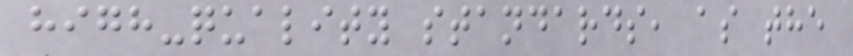high-quality standards, as the
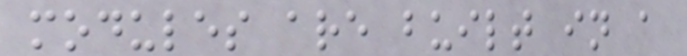modules are built in a
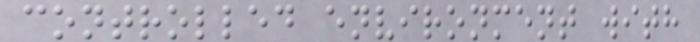controlled environment with
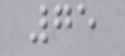75
